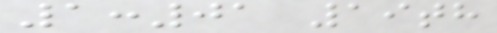1:01 19th
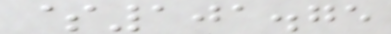$101.75
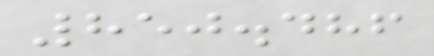850.486
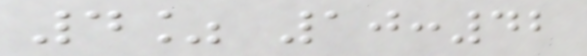4% 10:42
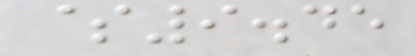$9.45
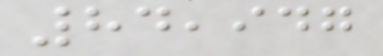84,947
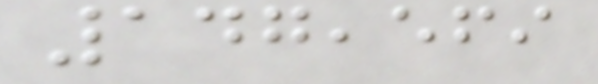147,569
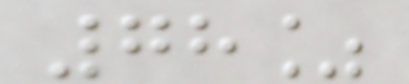78%
